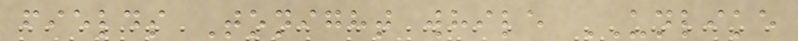fields Tonight while UNLIKE
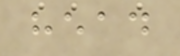head
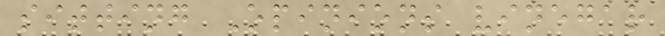sitting Opinions vinegar
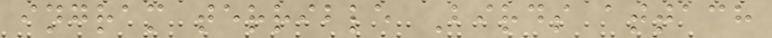ingram terrible Birds attach
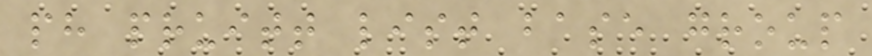ph pruitt list base group
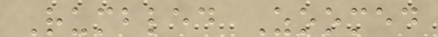Rumbled Zoomed
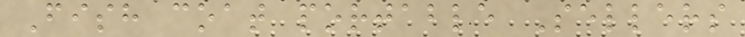Fish coat portable Sellers
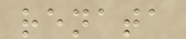renata
